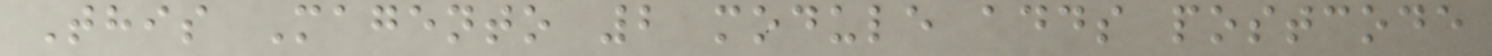This Magento 2 module adds postcode
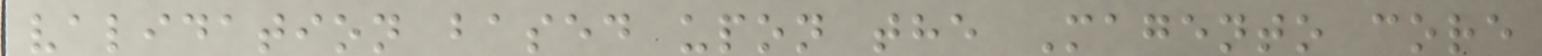validation based upon the Magento core
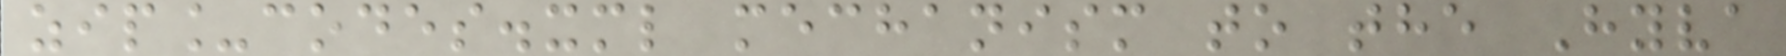zip_codes.xml mechanism to the Hyva
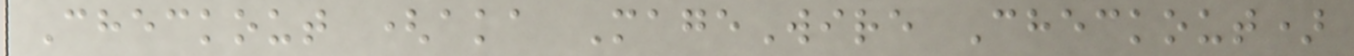Checkout (aka MageWire Checkout)
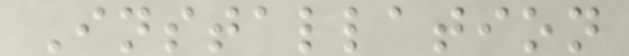Installation
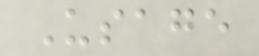Usage
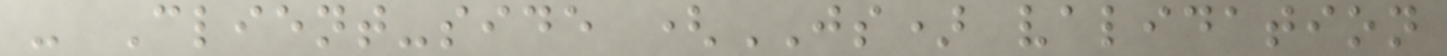- Client-side (JS) validation
